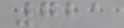721
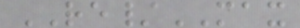RE/MAX
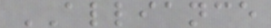ALLIANCE
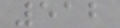512
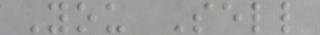You Sell
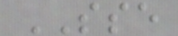SSE
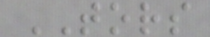TORS
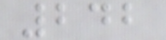242
